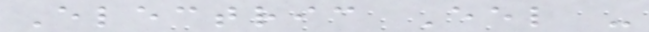Electric Eel -
